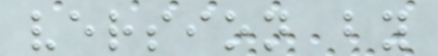version by
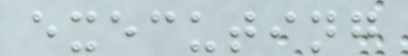executing
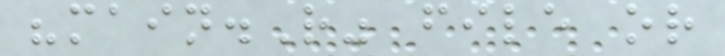"main.R" file or
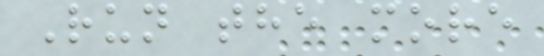Run the more
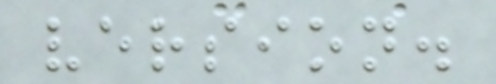version.
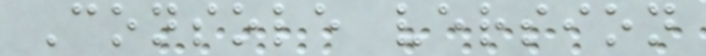Console version
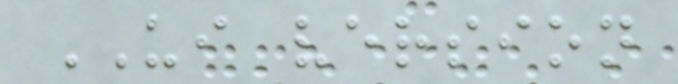UI version
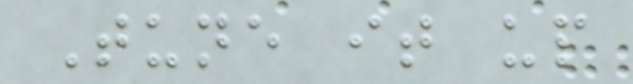Tune it up
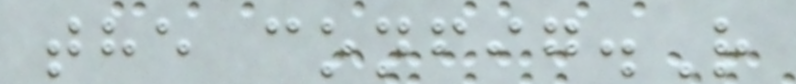the config.R
